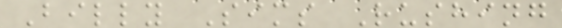Billy Sims Rushing
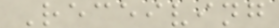Receiving
